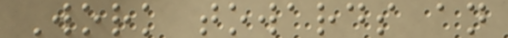Work towards an
